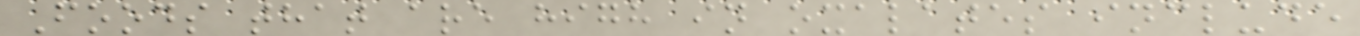Foods that are high in oxalates include
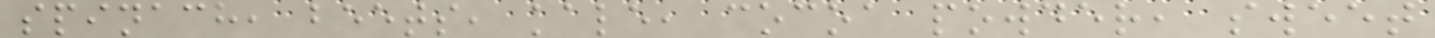spinach, beets, kale, cocoa powder, sweet
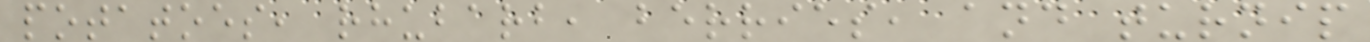potatoes, rhubarb, berries, and turnip
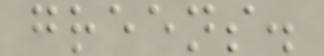greens.
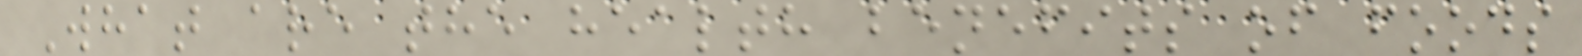What are the health benefits of foods
